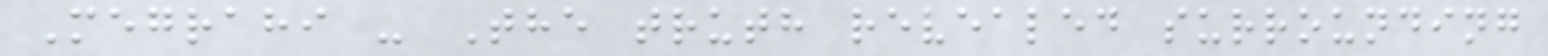Megrahi - The truth revealed surrounding
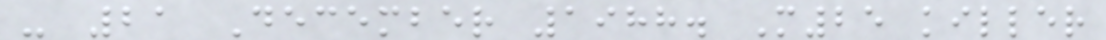- 21 December 1988. M25 killer
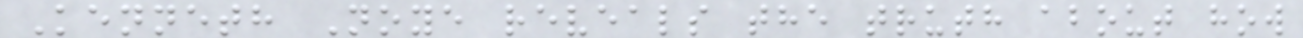Kenneth Noye reveals the truth about how
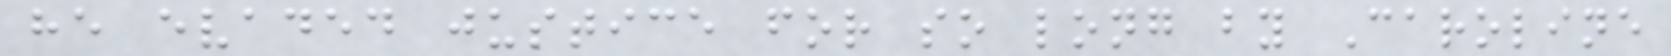he evaded justice for so long by Caroline
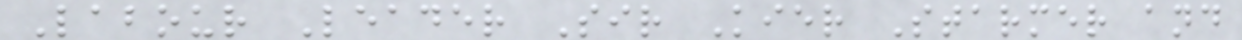Labour Leader Sir Kier Starmer and
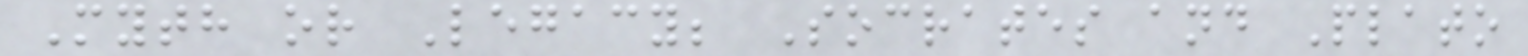Myth or Legacy; Socrates and Plato
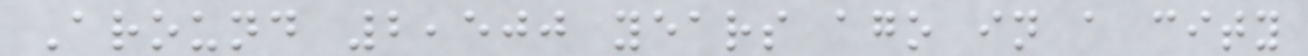Around 2,500 years ago in a city
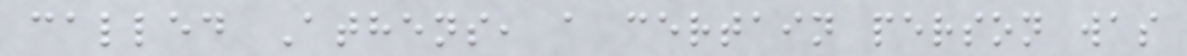called Athens, a certain person was
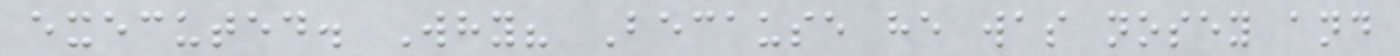executed. Why? Because he was nosey and
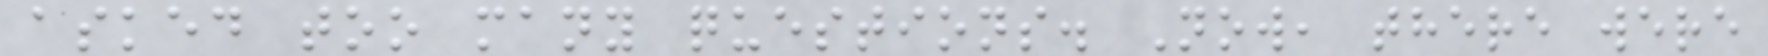asked too many questions. Now, there were
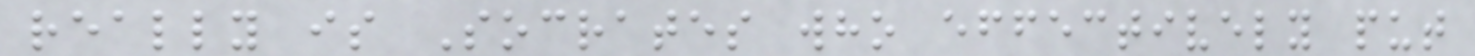really is Socrates who effectively put
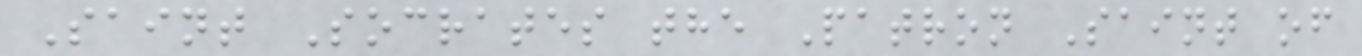Saint Socrates the Patron Saint of
